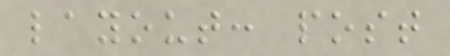layout: post
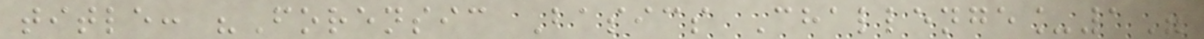title: "Forensic Basics Challenge_1"
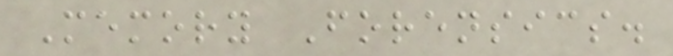Memory Forensics.
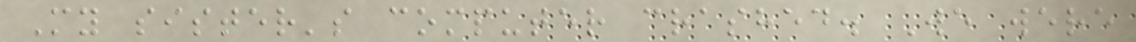My sister's computer crashed. We were
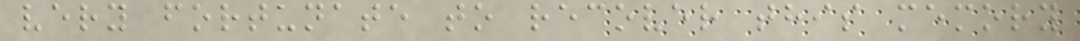very fortunate to recover this memory
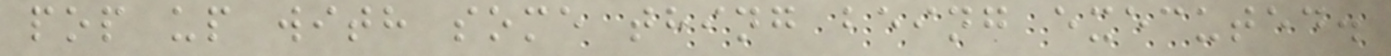pop up with some thing being executed.
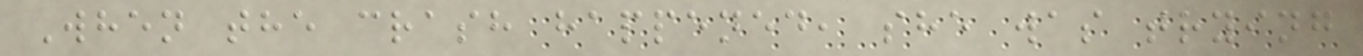When the crash happened, she was trying
